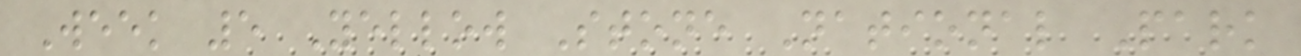Week 5 Yellow Stone National Park
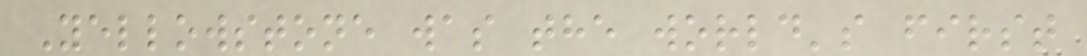Yellowstone was the world's first
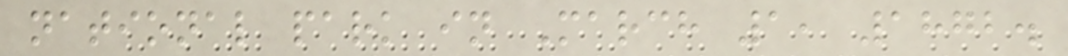national park in March 1, 1872.
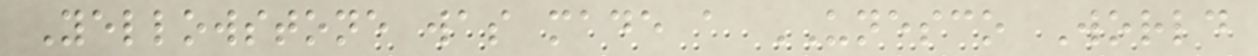Yellowstone was made a UNESCO World
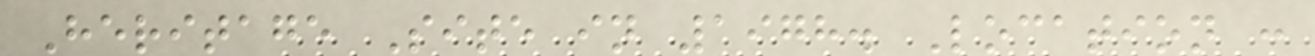Heritage Site in 1978. Location :
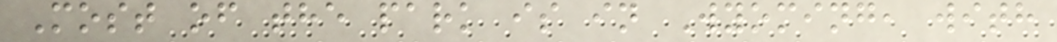Most of the park is in Wyoming, with
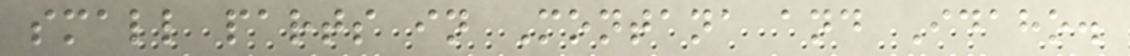small parts in Montana and Idaho.
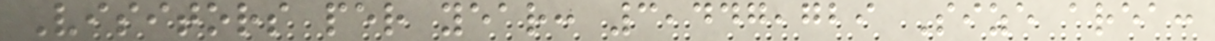Visitors per year: 3,447,729 Size area:
